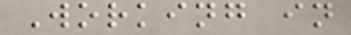Working in
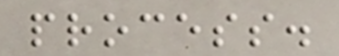process.
